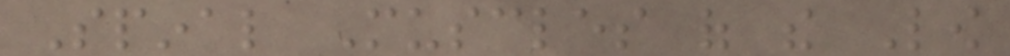Spinal Muscles of the Low
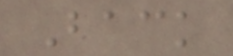Back
